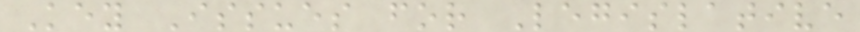Key Issues for Legislative
